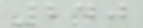240
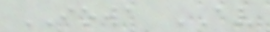IOWA AV
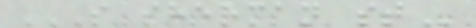S SHERMAN ST
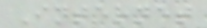Internet
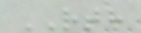RTH
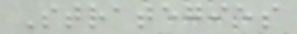Strategies
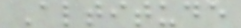Altitude
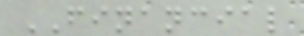FINANCIAL
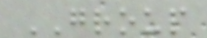GROUP
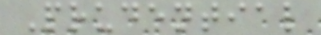Prudential
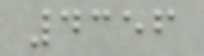4356
